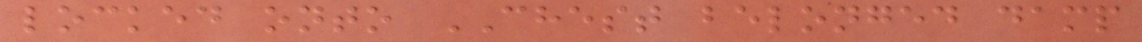locked onto CHEST belonged damp
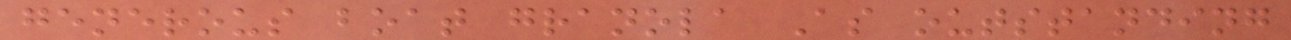generous boat granola As outstanding
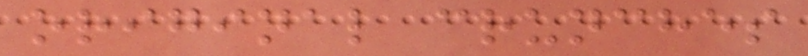original crunches
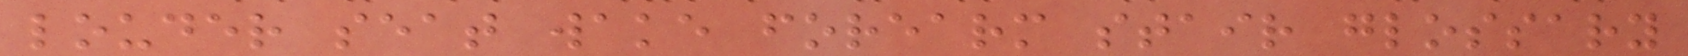louder seat wake forearm stair glossary
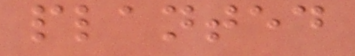planted
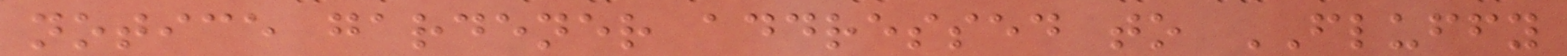notice gardener addressed to FLUFFY
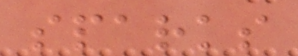sparks
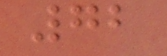72
